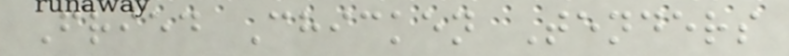Fried Chicken Tenders
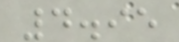4.95
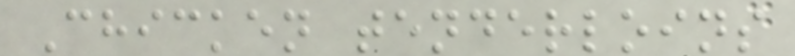Chicken tenderloins
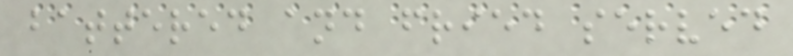battered and fried served
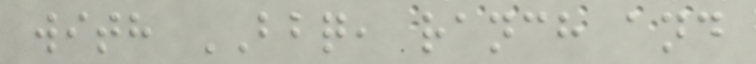with BBQ, ranch and
